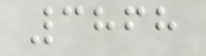3868
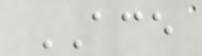ACE
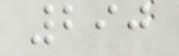290
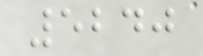5240
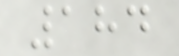184
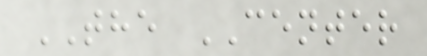THE CENTER
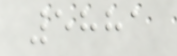5881
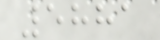5881
